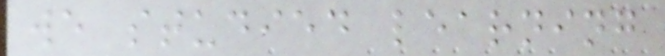we studied learning
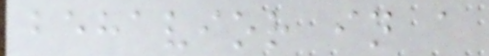behavior in a
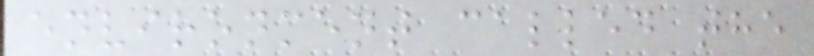environment called the
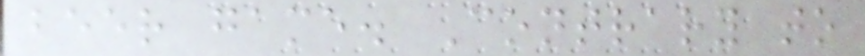beer game. Contrary to
